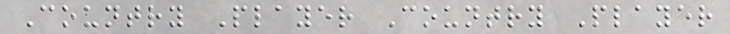Country Player Country Player
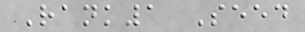Rank1 Seed
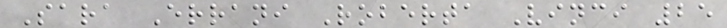Sara Errani Roberta Vinci 25
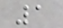1
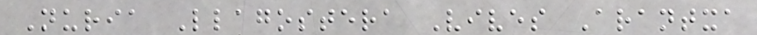Nuria Llagostera Vives Arantxa
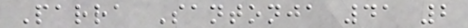Parra Santonja 41 2
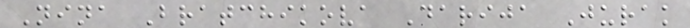Nina Bratchikova Darija Jurak
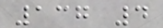137 4
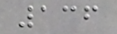136
